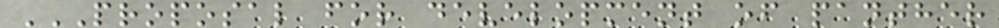PROPOSAL FOR DEVELOPMENT OF PANTHER
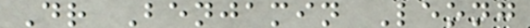Dr Benjamin Leong
